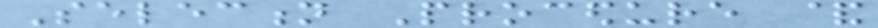Selection Procedure &
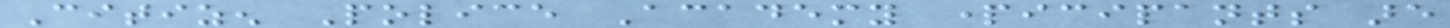Citizen Police Academy participants are
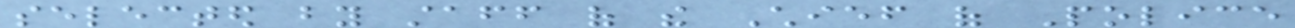selected by staff of the Chief of Police
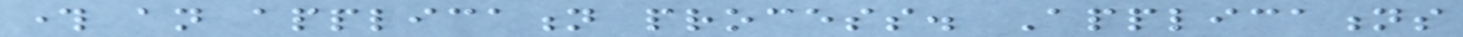through an application process. Applications
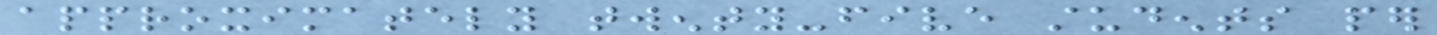approximately twenty-five students per
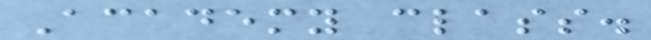Academy class.
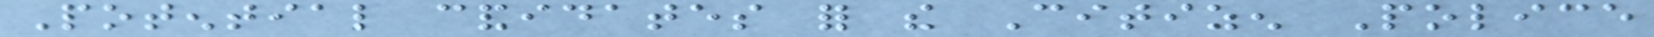Potential candidates for the Citizen Police
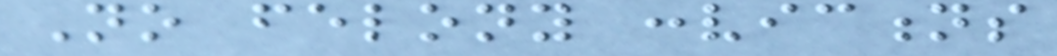No felony convictions
